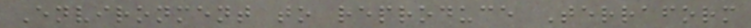Environment to reproduce Terraform
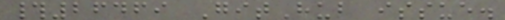#26469 GitHub issue.
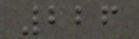226
